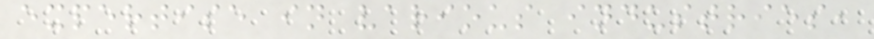expertise in various industries,
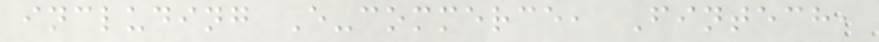including E-commerce, Fintech,
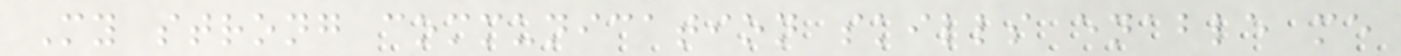My strong communication skills enable me
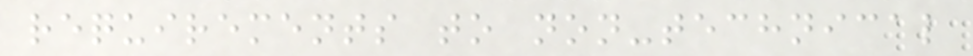requirements to non-technical
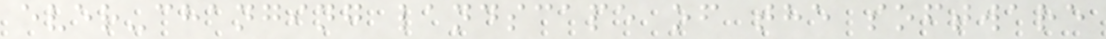ever-changing landscape of the software
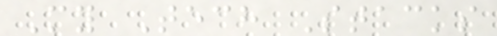My Tech Stacks
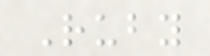Ruby
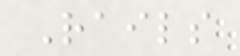Rails
